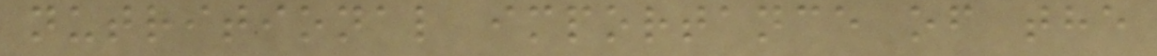nutritional importance of the
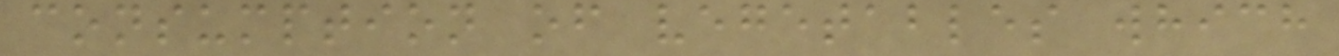consumption of vegetables which
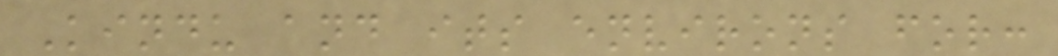Kindu and its environs for:
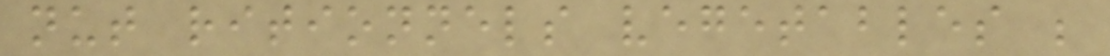nut ritionnels vegetables ;
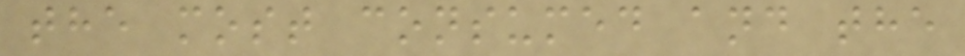the most consumed and the
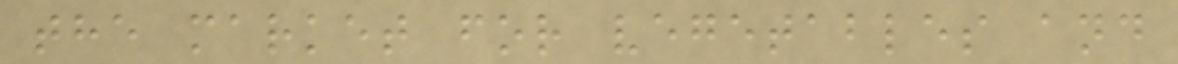the market for vegetables and
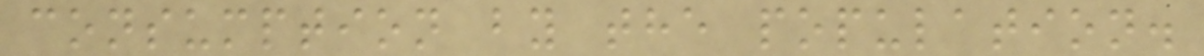consumption by the population.
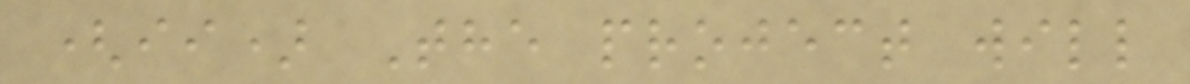(ii) The project will
